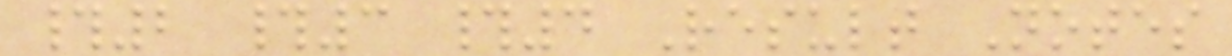#2 #3 #4 Result Notes
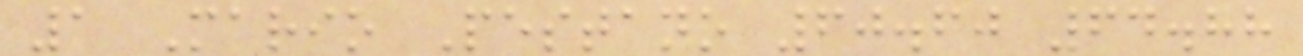1 Mario Pestano 60.60 64.88
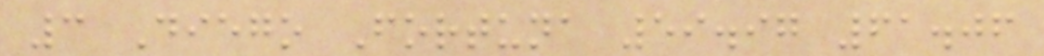3 Diego Fortuna 59.97 61.06
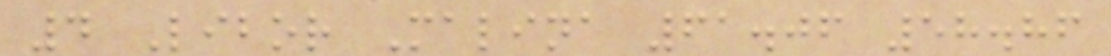4 Libor Malina 61.06 58.86
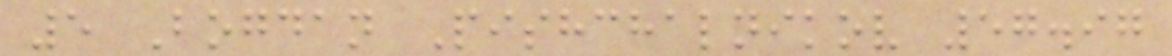5 Bogdan Pishchalnikov 57.97
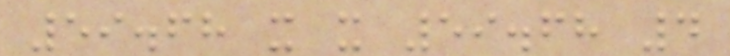59.68 x x 59.68 4
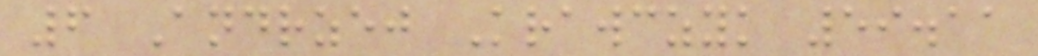6 Andrzej Krawczyk 59.11
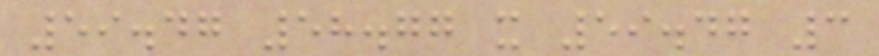59.47 58.77 x 59.47 3
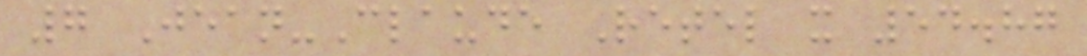7 Jean-Claude Retel x 54.87
